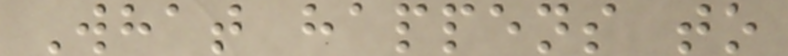What happens to
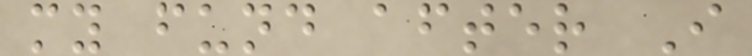my fund after I
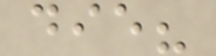die?
